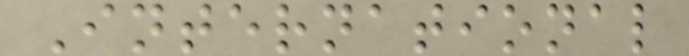International
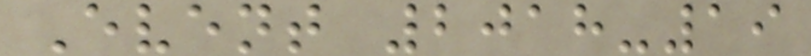Event 2018-19
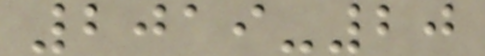2019-20
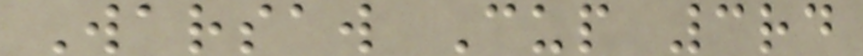Warsaw Cup 3rd
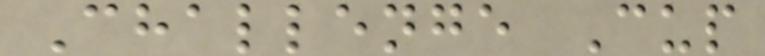Challenge Cup
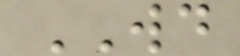WD
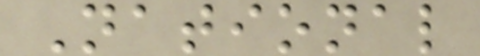National
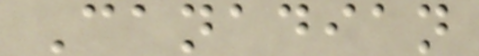Canadian
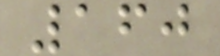160
